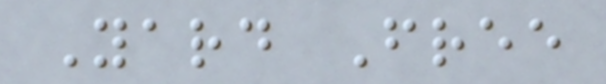Yard Free
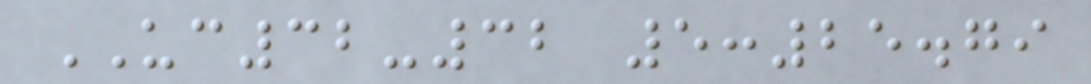UC32-32 5:25.79
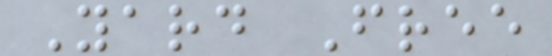Yard Free
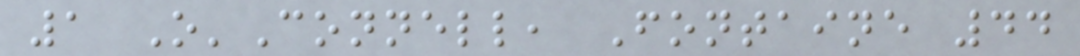1 O'Connell, Fontaine 44
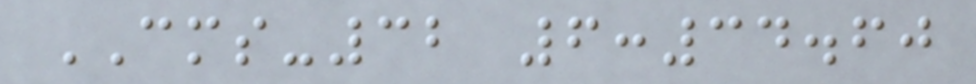CMS-32 6:34.60
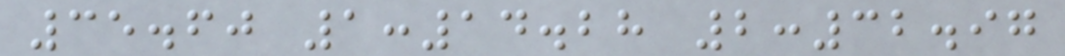35.60 1:14.28 2:32.97
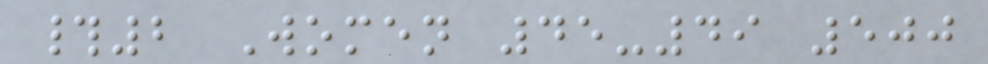#2 Women 45-49 500
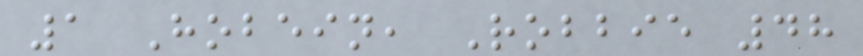1 Hobein, Robbie 48
